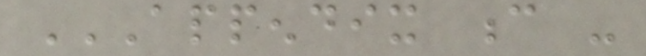APPENDIX C -
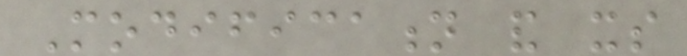Modification and its
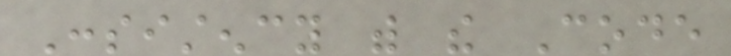Consistency with the Code
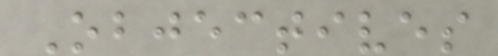Objectives
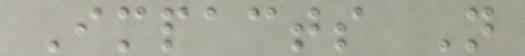Impacts Not
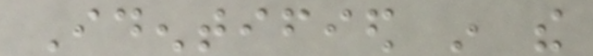Identified in the
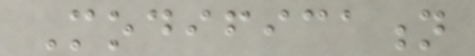Modification
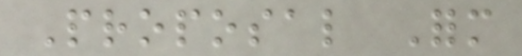Proposal Form
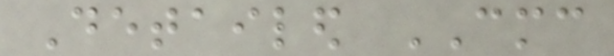Detailed CMC
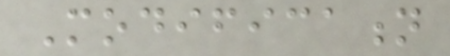Modification
